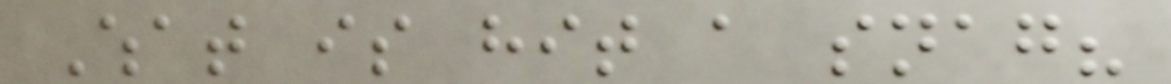What is hit a snag?
